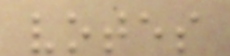votes
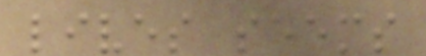lives seems
